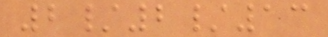2/2/13
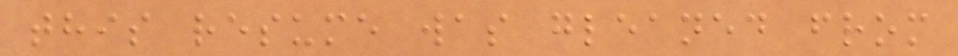this resume was gleaned from
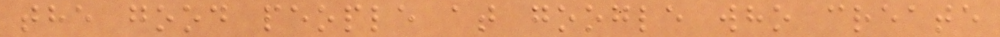the good people at google who create
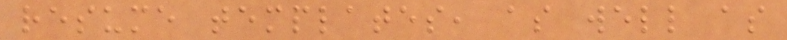resume templates, as well as
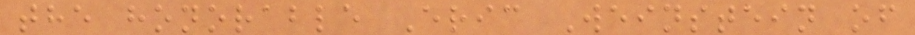the honorable Eric Weinstein of
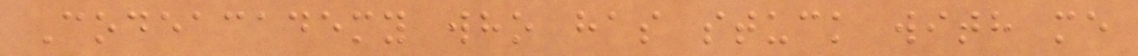Codeacademy who has stuck with me
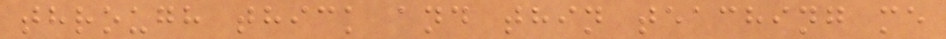through thick and thin teaching me
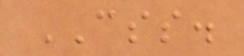CSS.
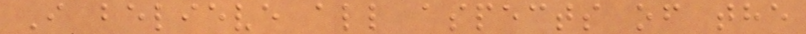I believe all aspects of the
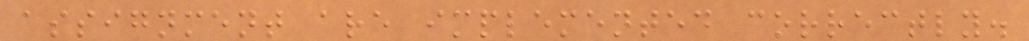assignment are implemented correctly.
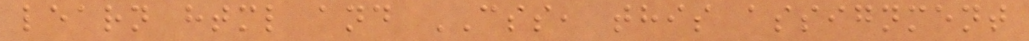learn html and CSS, this assignment
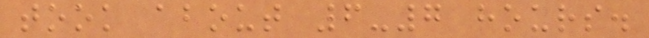took about 6-7 hours.
